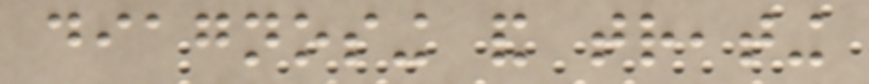diagnosing and treating
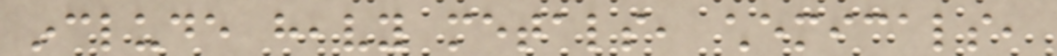include heavy metals, chemicals,
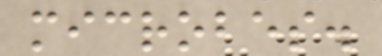microbes.
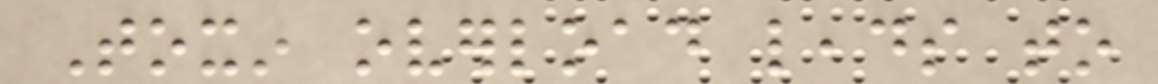Toxin overload leads to
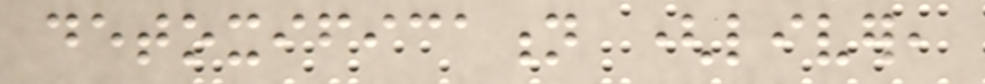detoxification (liver,
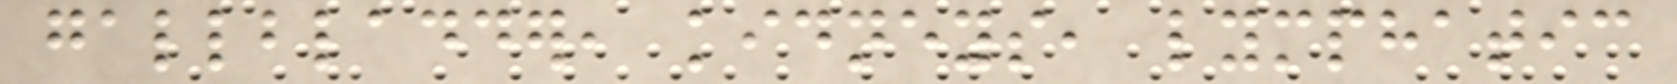gallbladder, kidneys, lymphatic
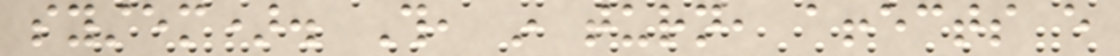system). This, in turn, affects every
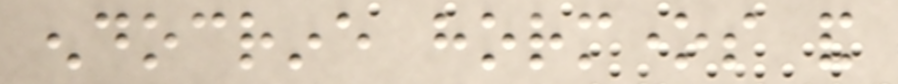endocrine hormones and
